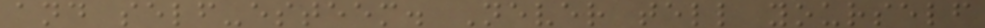and self-esteem. Never tell yourself
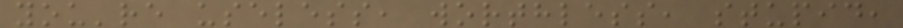you're useless, worthless, stupid,
